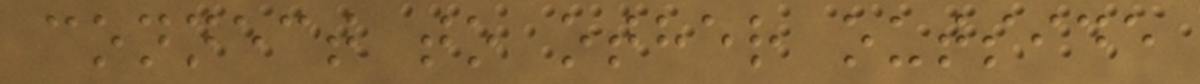connect to other outside
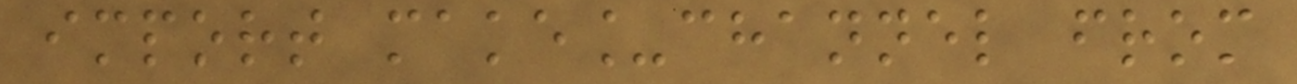import make_channel from
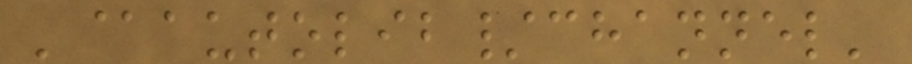'@autolib/channel'
